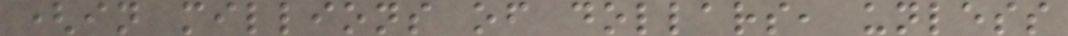(in millions of dollars, unless
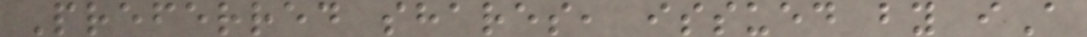Preferred shares, issued by iA
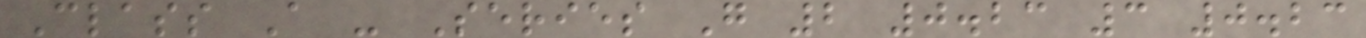Class A - Series G 2 0.23 3 0.23
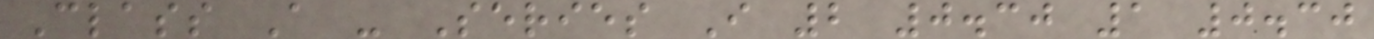Class A - Series I 2 0.30 1 0.30
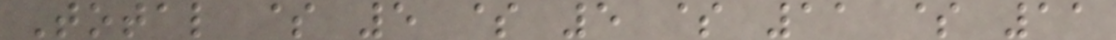Total $ 5 $ 5 $ 11 $ 11
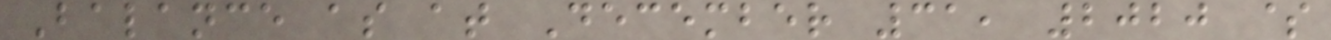Balance as at December 31, 2020 $
